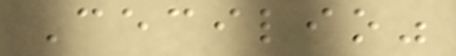Cecilio"
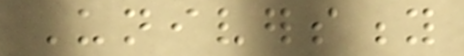University
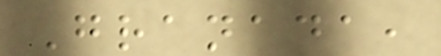Granada,
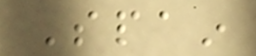Spain
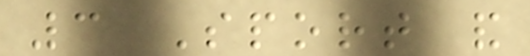3 Sport and
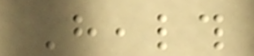Health
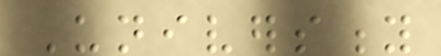University
